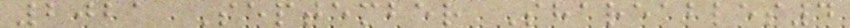2021 September Shareables4
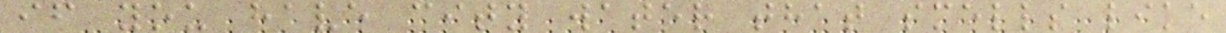if you have city water that smells like
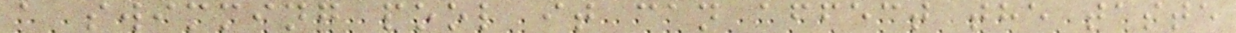a swimming pool it can affect the taste
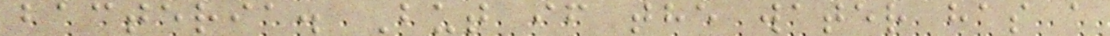bacteria. But if the water has a
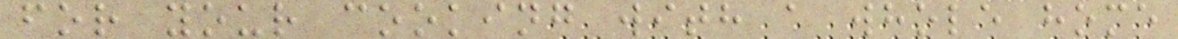for your cooking with a whole home
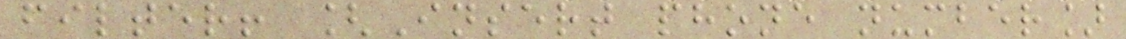filter! [Insert phone number]
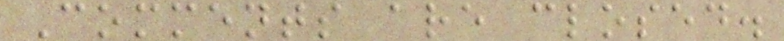Comments are closed.
